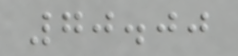70.00
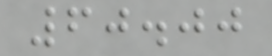60.00
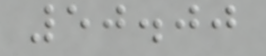50.00
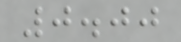0.00
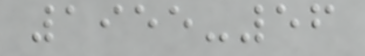1955-56
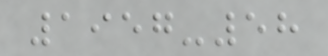1957-58
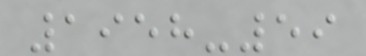1958-59
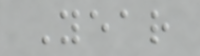Year
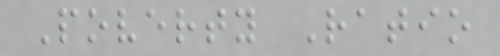Poverty Ratio
